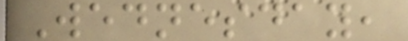Wednesday,
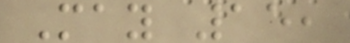May 15,
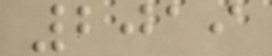2019
